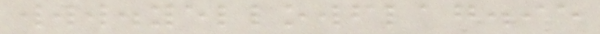www.yellowflag.ie
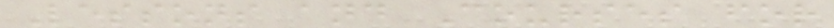Lessons and Courses for
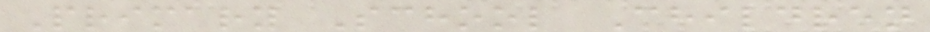Primary School Children
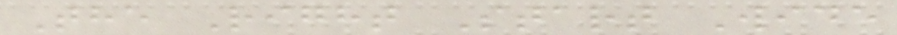The Right Start Wide
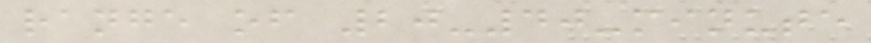range of 20-40-minute
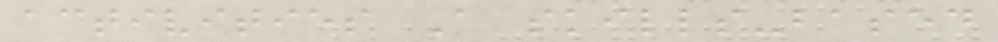activities A skills-based
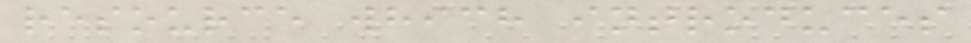resource which introduces
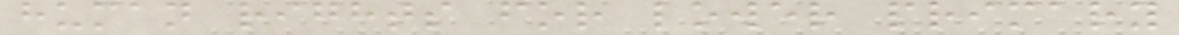human rights for lower primary
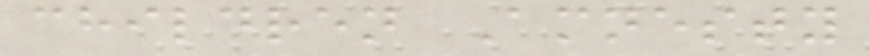children Amnesty
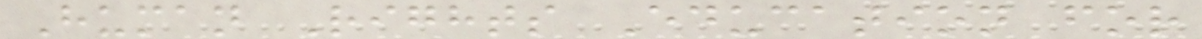Human Rights Education for
